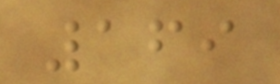169
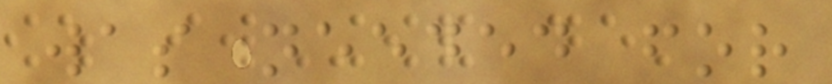was needed for
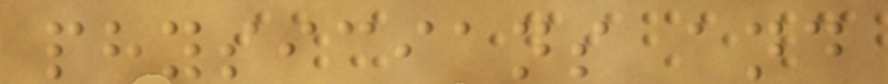physicians and
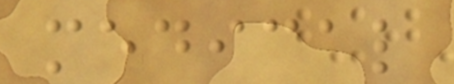medical
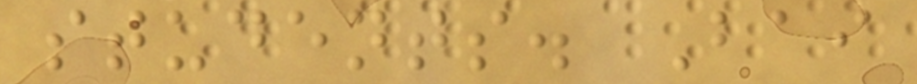students. Bai
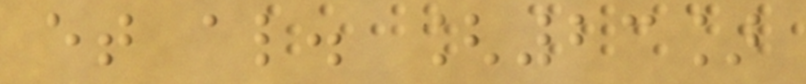et al. [23]
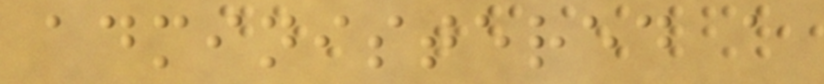administered a
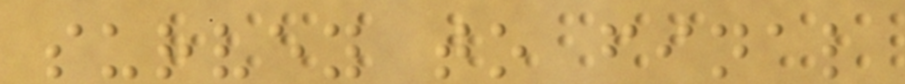survey to final
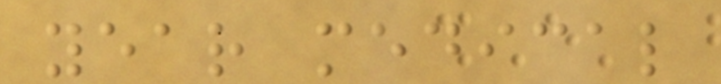year medical
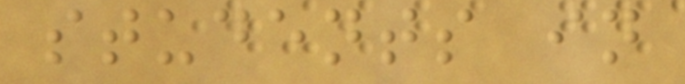students in
